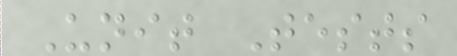Unit Tests
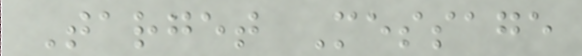Target Message
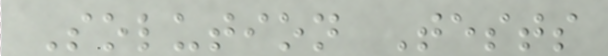Solution Tests
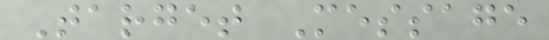Target Message
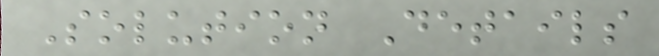Solution Details
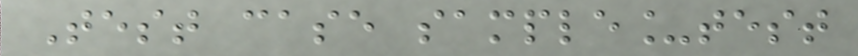Test case sample_test
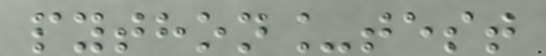python_test
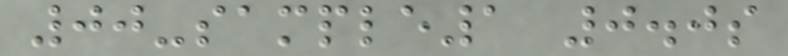00-sample1 0.0s
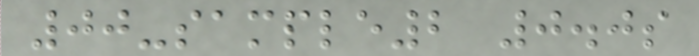00-sample2 0.0s
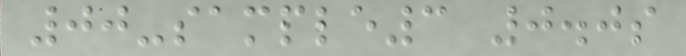00-sample3 0.0s
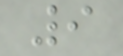9
